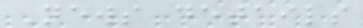News details
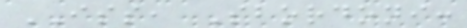ISS, Sbordoni:
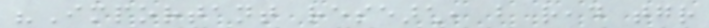"Important research, but read together
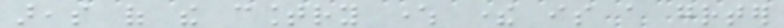areas of the country where there is a greater
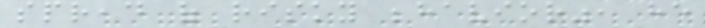spread of risky behavior", he
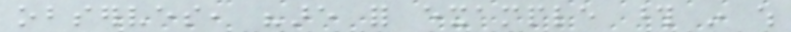observes, "are for example those in which
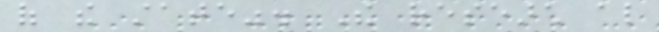of the state". The research also
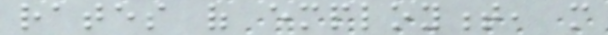rates of employment, more
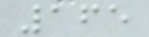165
